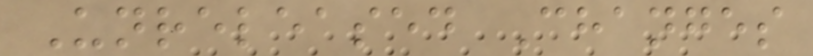Unreleased Changes
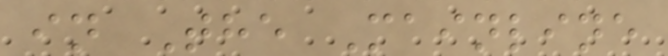in The Mainline
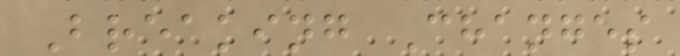Breaking Changes
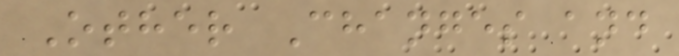Other Changes and
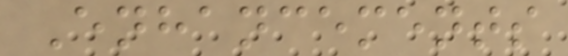Enhancements
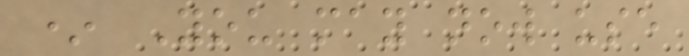* You may now use
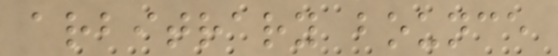arbitrary bounce
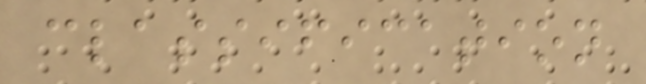classification
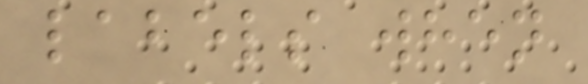labels when
